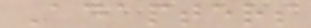Adapters
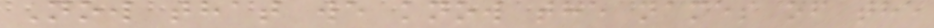Now that we know the names of the
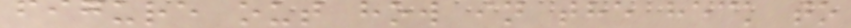figure out how in the heck to
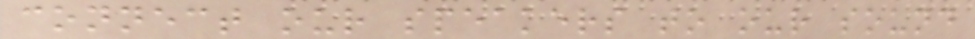connect our speakers to our sound
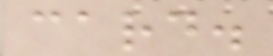card.
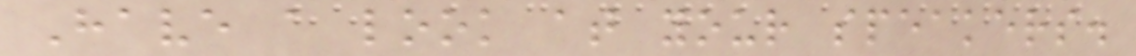Have a look at your speakers.
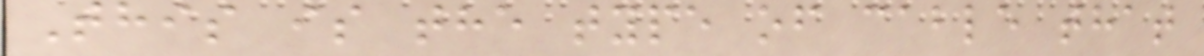This is the type of cable that
